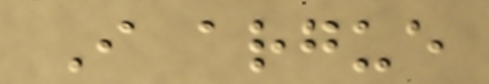I argue
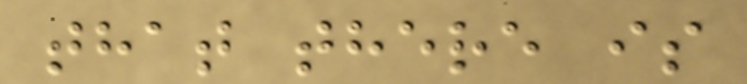that there is
